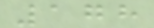178
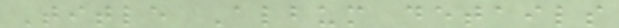Title Album details
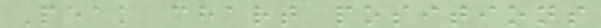Peak chart positions
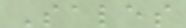Sales
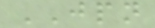JPN
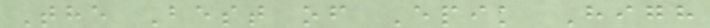The Best of Epik High
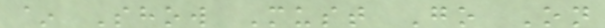~ Show Must Go On
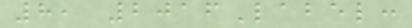8, 2016Label:
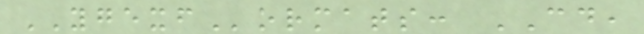YGEXFormats: CD,
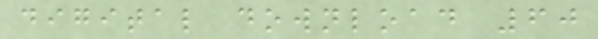digital download 60
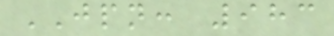JPN: 983
